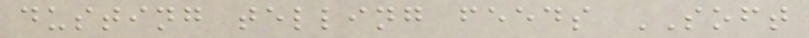dusting telling feeds SOFT
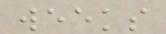weeks
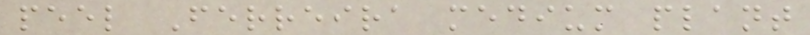peel Ferreira medium plant
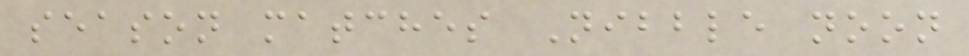season matches Nibble noon
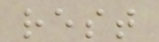rest
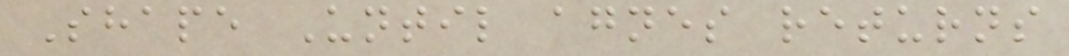Shape Until agnes returns
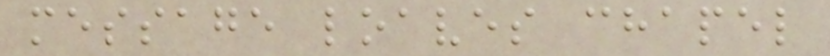message loaves chapel
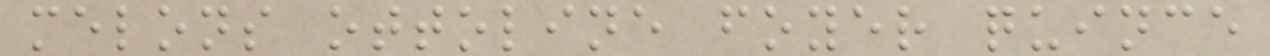melons ottoline foyer quince
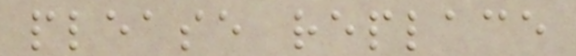please replace
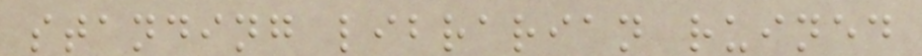standing librarian ruined
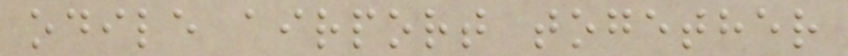odile airport together
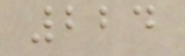224
